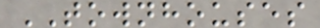TOWNHOUSES
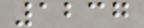1237
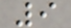9
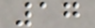17
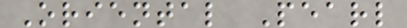Oriental Pearl
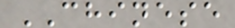CHINESE
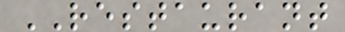RESTAURANT
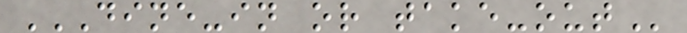DINE-IN OR TAKE-OUT
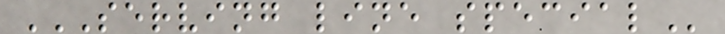SERVING LINE SPECIAL
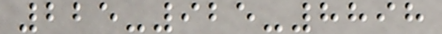225-925-8898
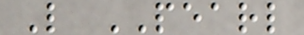L PEARL
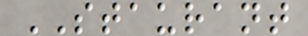STAURANT
